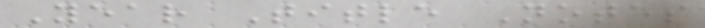Year Title Notes
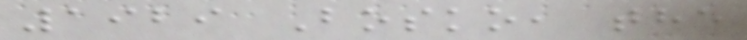1929 Bosko, the
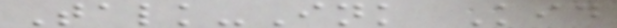Talk-Ink Kid
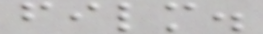film.
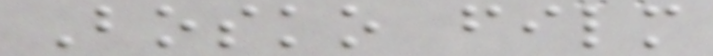Bosko film
